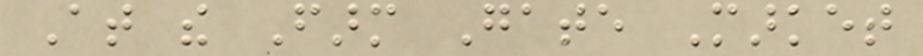At the Farm Gate Market
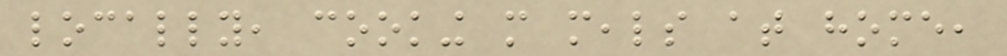locally, cooking more meals at home,
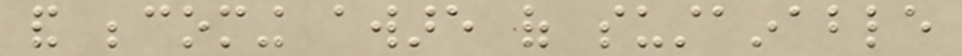and becoming aware of sustainable
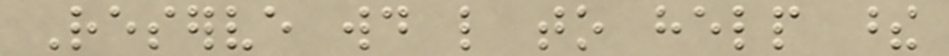Reserve would like to help these
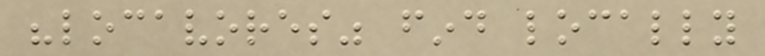"locavores" find locally
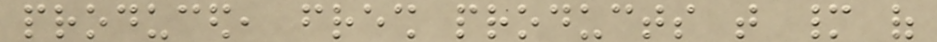produced, fresh products that many of
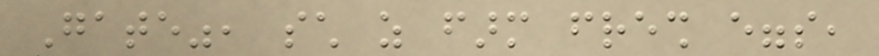Gate", such as farm fresh eggs,
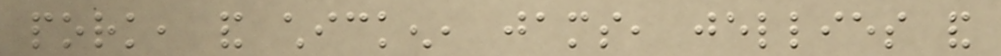pork, and chicken, jams, jellies and
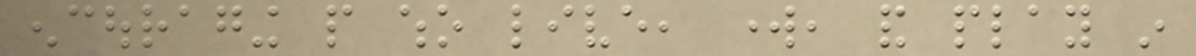encouraging people who live, work, and play in
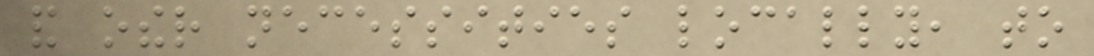and other necessities locally, to
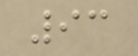93
